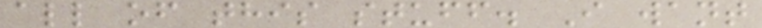all of this stuff. I want
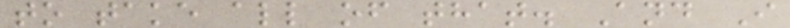to take all of that. And I
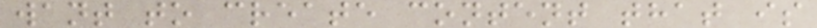want to create content that is
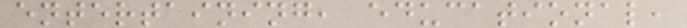entertaining, educational,
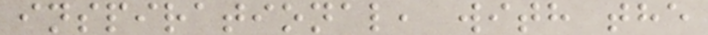inspirational, with the
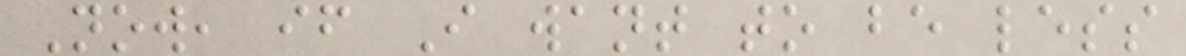Now, if I want to be less
